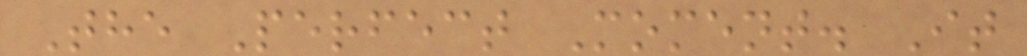The Perfect Moment. It
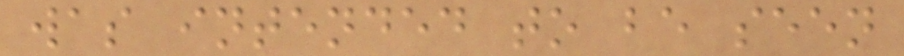was intended to be seen
